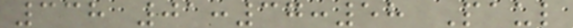338 01:37:58 Paul
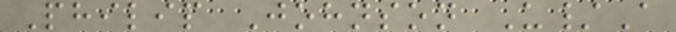Philip Johnson U/A
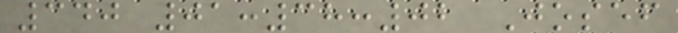340 01:38:02 Josef
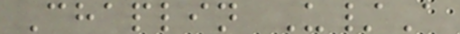Chaplin U/A
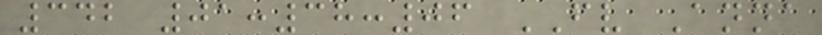342 01:38:06 FV Anna
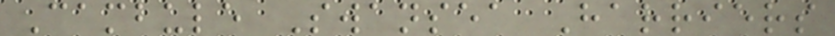Cambule Swansea Harriers
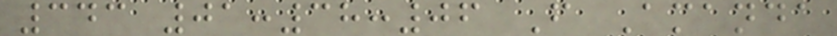343 01:38:06 F Amanda
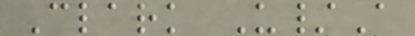Clark U/A
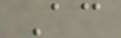Ac
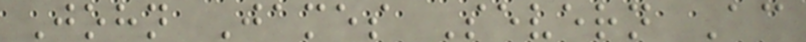John James Severn Ac
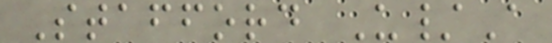Stafford U/A
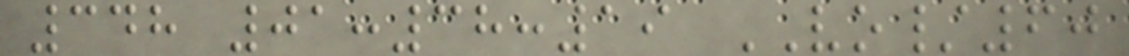348 01:38:19 VO/60
